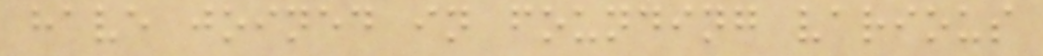have joined in founding various
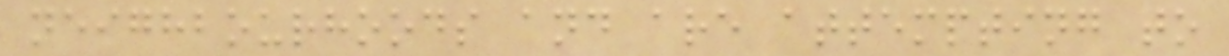neighbourhoods and are attempting to
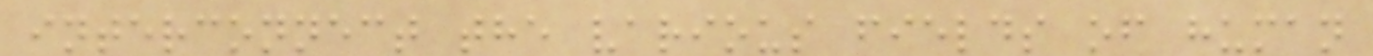interconnect the various fields of human
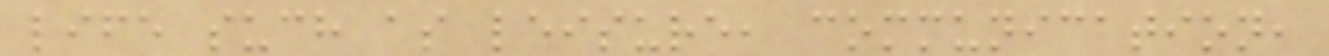life such as leisure, communication,
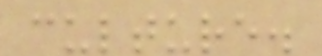culture.
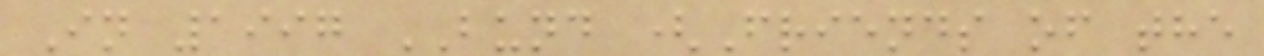In 1997 BUND (Friends of the
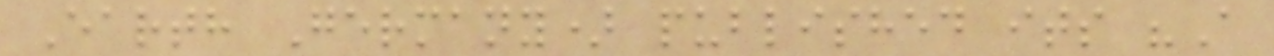Earth Germany) published its "A
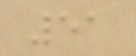51
